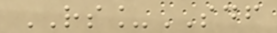RS_SDF
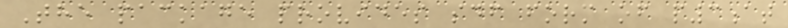The package provides sdf form of p3at
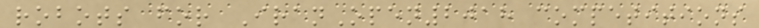robots for IranOpen2018 competitions
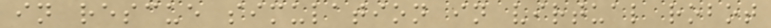in rescue simulation in virtual robot
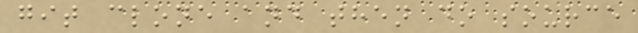git clone and then do source
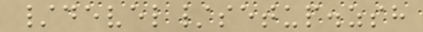/devel/setup.zsh
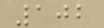102
